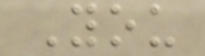You
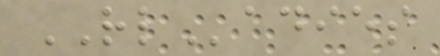RLadies
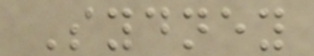Sydney
